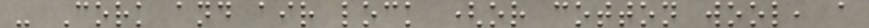- Cork and air lock (or cotton wool, a
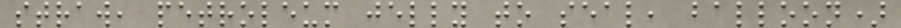straw, petroleum jelly to seal, balloon)
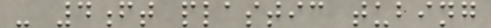- 4ft plastic tubing
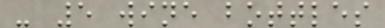- 5 wine bottles
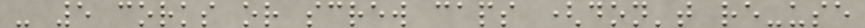- 5 corks or screw caps (don't re-use
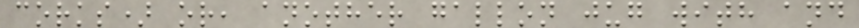corks) or, another gallon jug with and
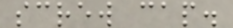screw cap.
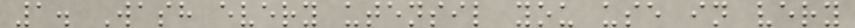1. Wash every utensil you use in very
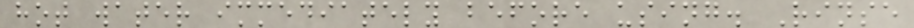hot water immediately before using. Rinse
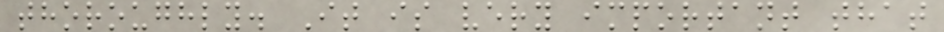thoroughly. It is very important that
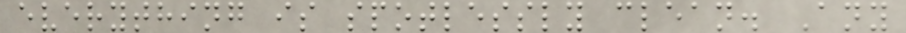everything is spotlessly clean. Any
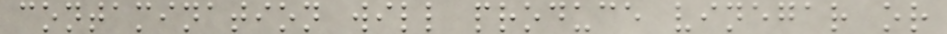contamination will produce vinegar or
